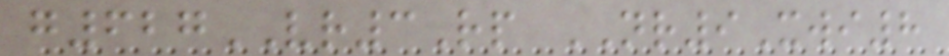g627VR3Rp NR9Xwi8
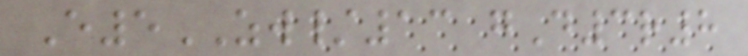E5ZW/13 gD3r8
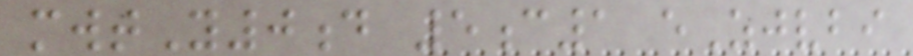mwtY0d 5c1 eZjvbi
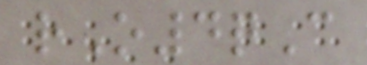rO4qC
